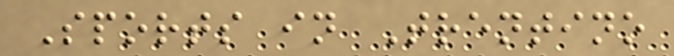Sports in Trentino
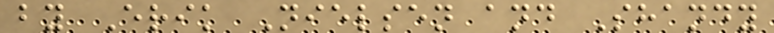by Erik Nielsen and Shandy
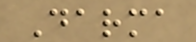Darma
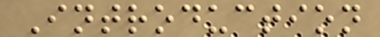Introduction
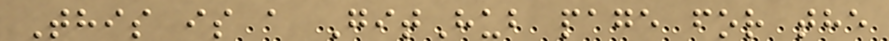This is a GitHub page for the
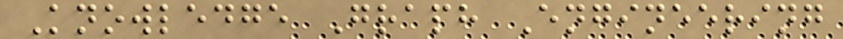Knowledge Graph Engineering
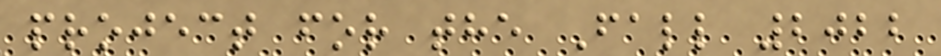project for the Fall 2022
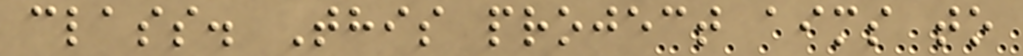class. This project aims to
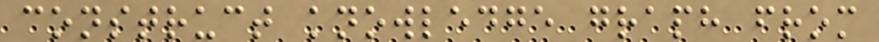construct knowledge graph from
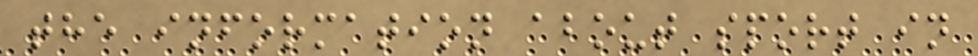the information about sport in
